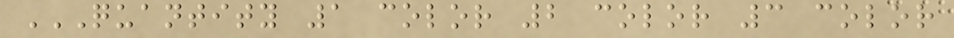QUANTITY 1 COLOR 2 COLOR 3 COLOR
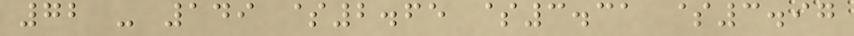72 - 149 $2.65 $3.31 $3.97
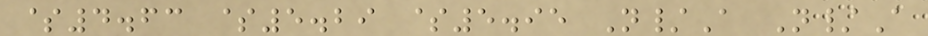$4.63 $5.29 $5.95 N/A N/A
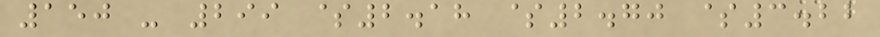150 - 299 $2.18 $2.70 $3.22
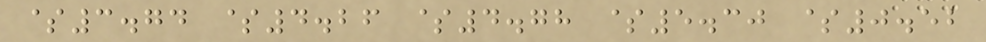$3.74 $4.26 $4.78 $5.30 $0.52
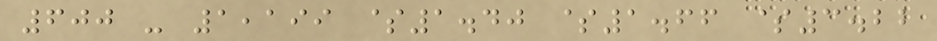600 - 1,199 $1.40 $1.66 $3.22
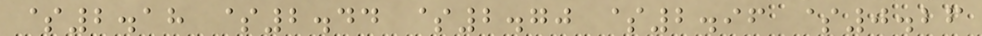$2.18 $2.44 $2.70 $2.96 $0.26
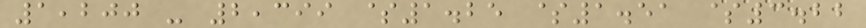1,200 - 2,399 $1.25 $1.51 $3.22
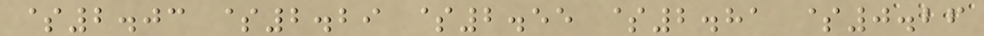$2.03 $2.29 $2.55 $2.81 $0.26
